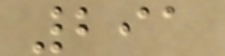291
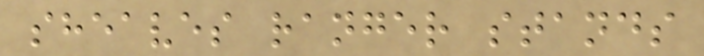sheaves ranger stands
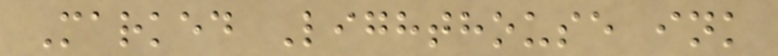Marked Lighthouse ink
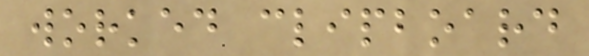worked clipboard
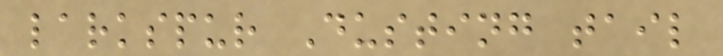larkspur Dusting tail
